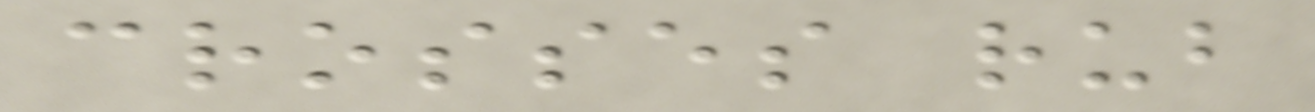crosses rub
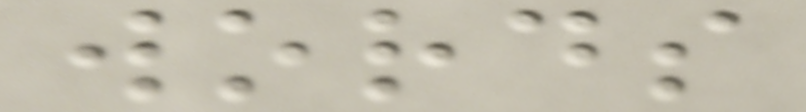words
